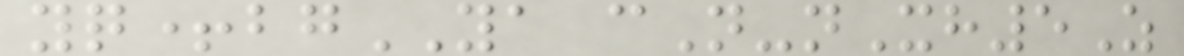yq+bgYA cN-nXh5Z
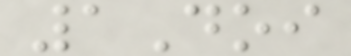1Doi
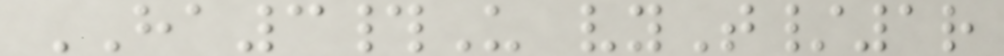HA3#U vyT/1r
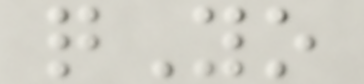qYo
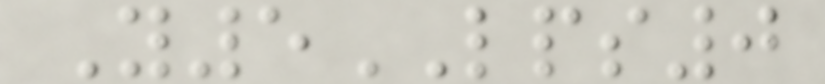Y5LPS0
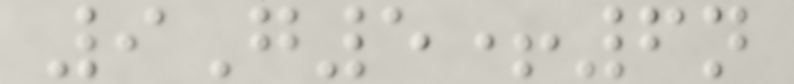9G5+6n
